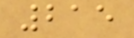215
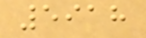5918
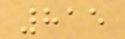815
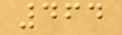464
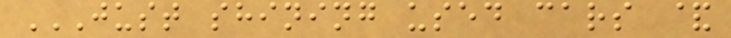JUST SHINING USED CARS &
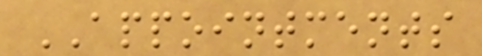APPOINTMENTS
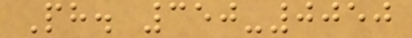Ph. 350-0050
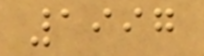1997
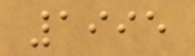1995
